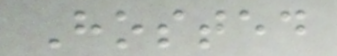Hosted
